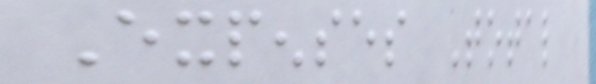Expenses Total
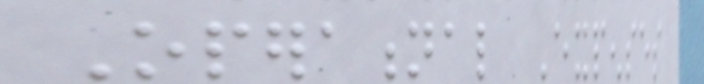Operational Expenses
